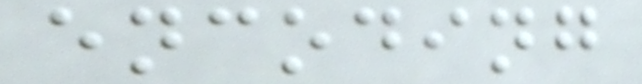encoding
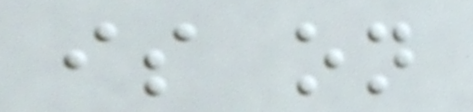is on
